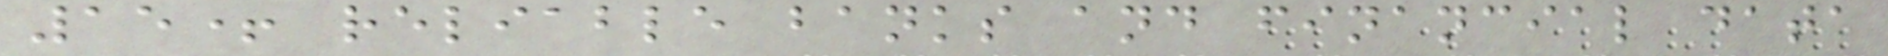15+ reliable banks and financial data
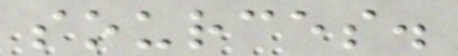sources.
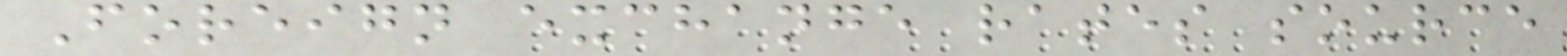Foreign exchange rates source
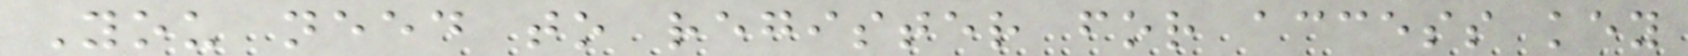You need to register for access key
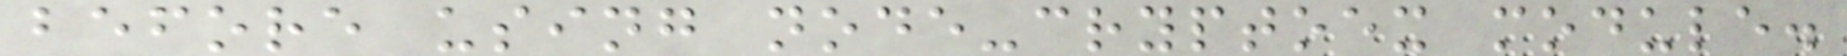before using node-cryptoex module.
